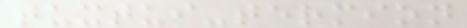tuxtui-termion
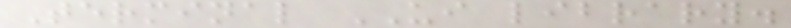Terminal UI library.
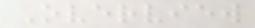Overview
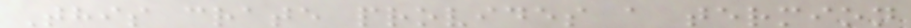This crate provides a termion
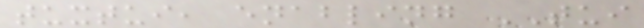tuxtui, enabling TUI
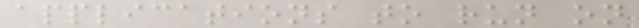applications to run on
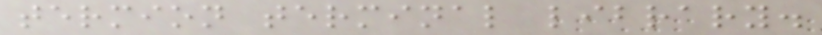termion terminal library.
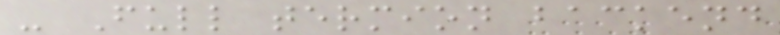- Full termion backend
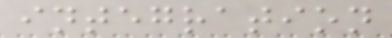integration
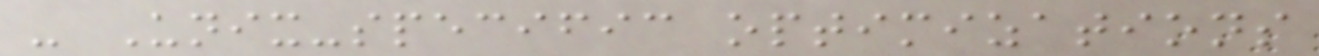- Unix-specific optimizations
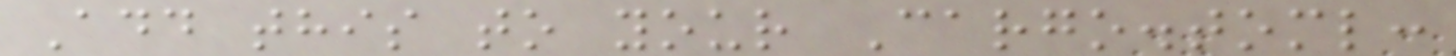Add this to your Cargo.toml:
